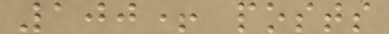100+ posts
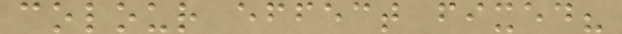colour effect fixed?
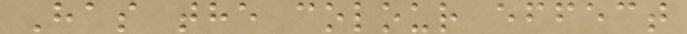Has the colour effect
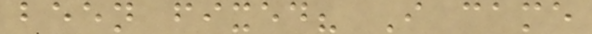been fixed? I came
